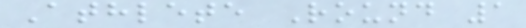Athlete Round 1
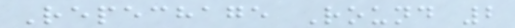Repechage Round 2
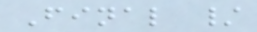Final /
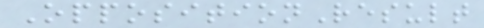OppositionResult
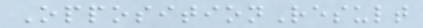OppositionResult
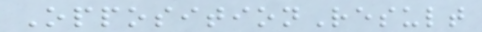OppositionResult
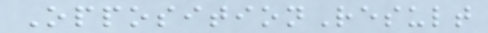OppositionResult
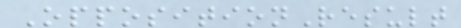OppositionResult
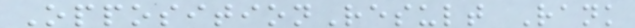OppositionResult Rank
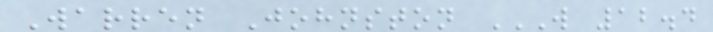Warren Johnston W 12.4
